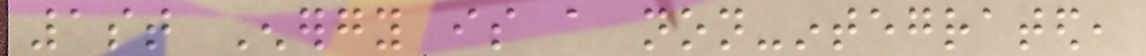1st Energy is a non-integrated,
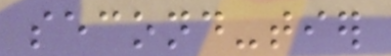second-tier
